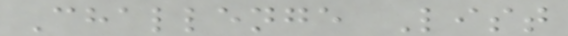Challenge List
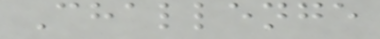Challenge
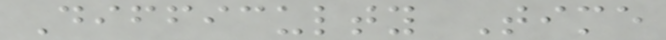Difficulty Time
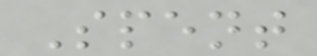Spent
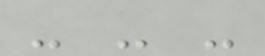- - -
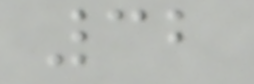32
